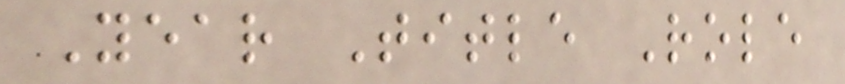Year Title Role
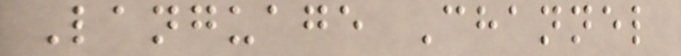Language Channel
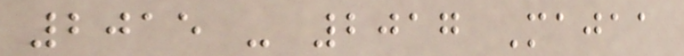2015 - 2017 Majaa
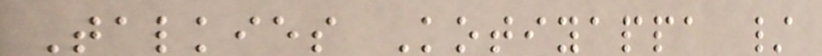Talkies Kotiyappa /
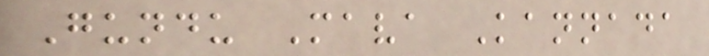Gundu Mava Kannada
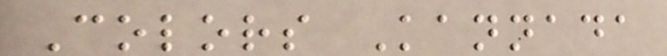Colors Kannada
